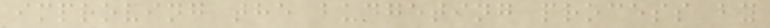improving the budgeting process by
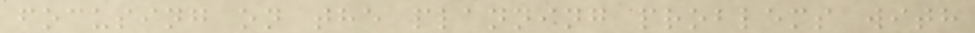focusing on the planning problems with
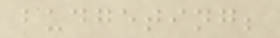budgeting;
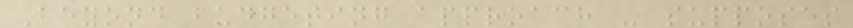Beyond budgeting approach - supposes
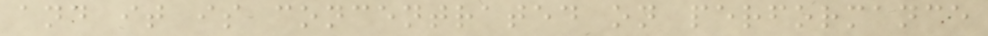and it is concentrated on performance
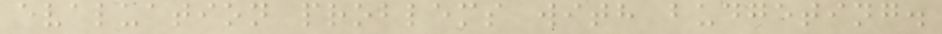evaluation problems with budgeting.
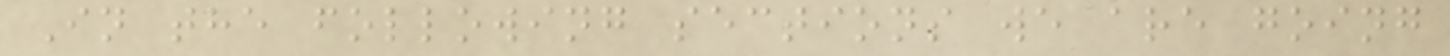In the following sections we are going
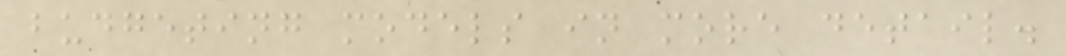budgeting models in more detail.
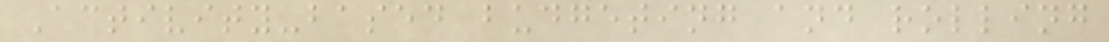Activity-based budgeting and rolling
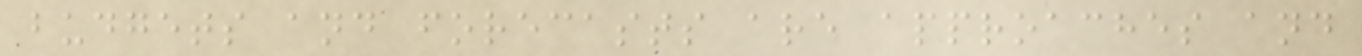budgets and forecasts are approaches and
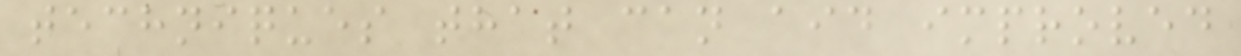techniques that can aid improved
